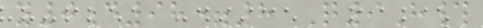y0d98=8 Q9H#
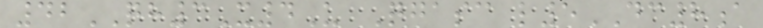42QH3X4U Qgasc l5DC8a
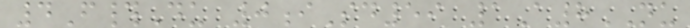4F#Du 0iSd59 1A8NU
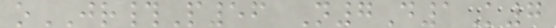oJR#P56 N7D1K7
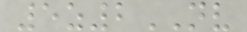5z2NV
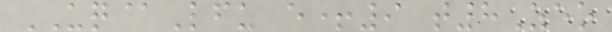UQ@Lfu e+9 t8Zeo
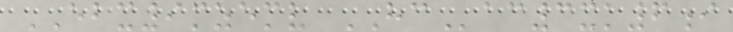EBX9mzemv HCac3xk6i
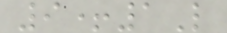9+1L
